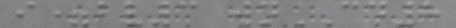i=bv3 wnCD8
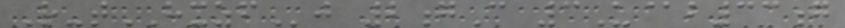R-tHXZFj 2gC 3U@b33g
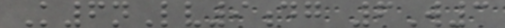K6nLv9dg 6W3
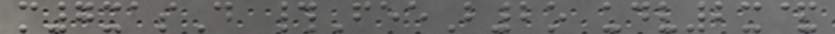m7xasD #FeeB2o udv2x&
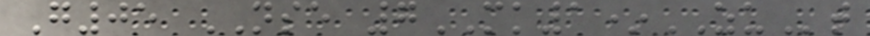G05 NSE 7MK1*ZUt
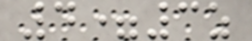4=3z
